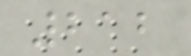212
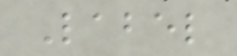Label
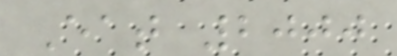Eat 2000
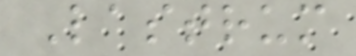Lastrum
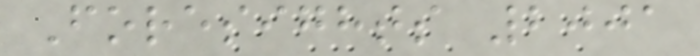Foresights 2001
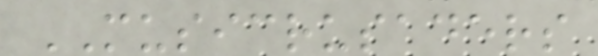MUSICRUSADERS
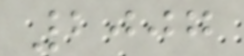2007
